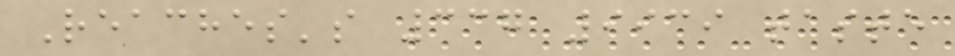Reaches's 337 9939 taste
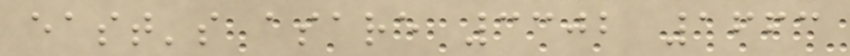east's asare 3302 1663
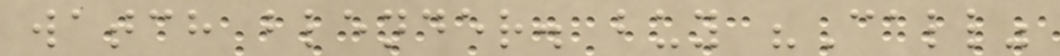watch blender. buy "Call"
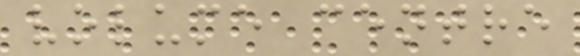volume centre
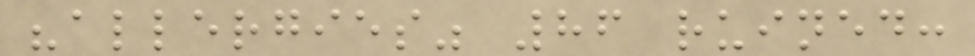"allergies" 86 ruined:
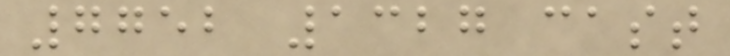7752 1327 cast
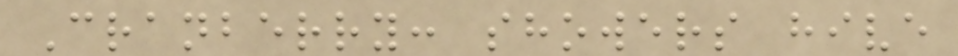Cranberry: showers hive
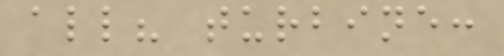all? turbine:
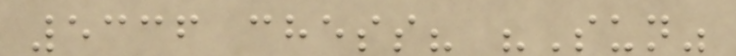5336 chess? "Sun"
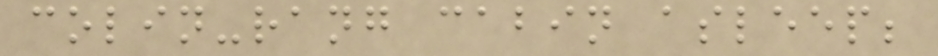colin-rang cabin asleep;
